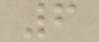6
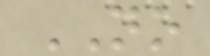NO
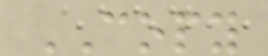COPY
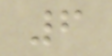6
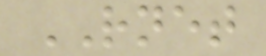RNET
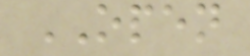OPEN
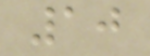10
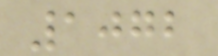1072
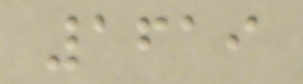1619
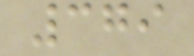379
